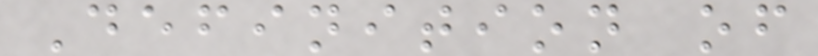Definition of
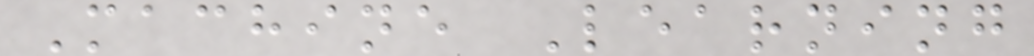Machine Learning
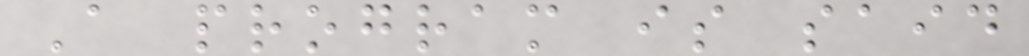A program is said
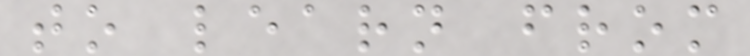to learn from
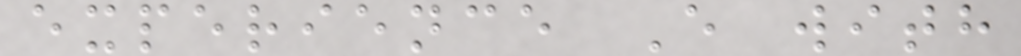experience E with
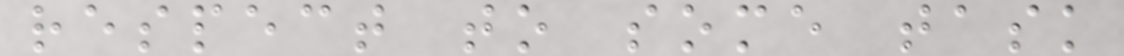respect to some task
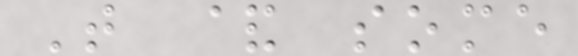T & some
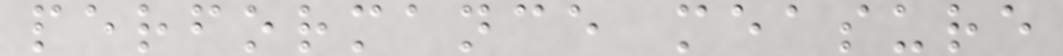performance measure
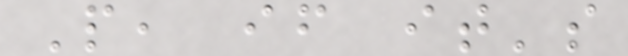P, if it's
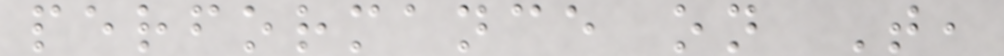performance on T,
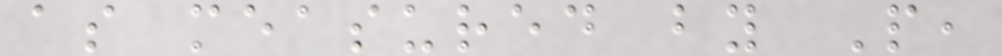as measured by P,
